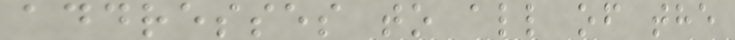addresses to all of the
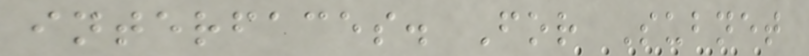interfaces. For Subnet
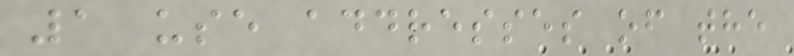1 use addresses of the
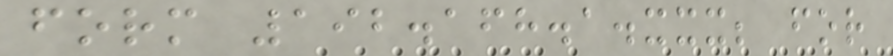form 192.168.1.xxx; for
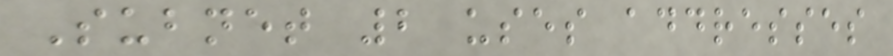Subnet 2 uses addresses
